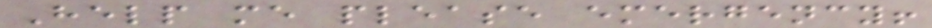Help me please emergency!
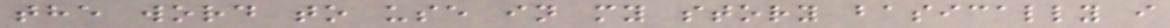the word to use in my story basically i
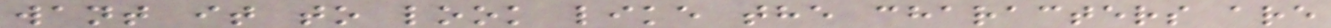want it to look like the characters are
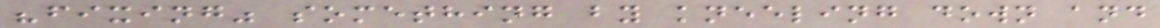"fixing" something by kneeling down and
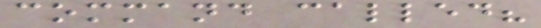command called?
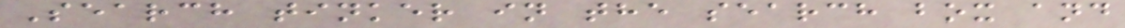Search tinker in the search box and
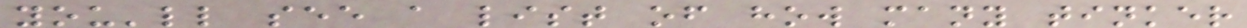you'll see a list of how many tinker
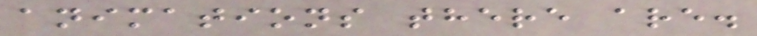animations there are.
